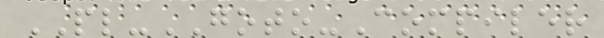PL-GOTO-Compiler
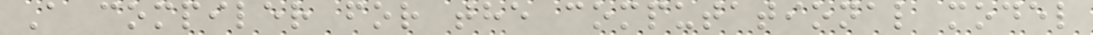A compiler for the computational model
